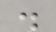.
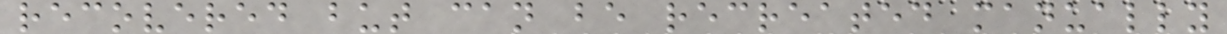recovered but can be recreated manually
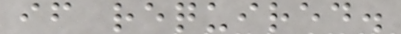if required.
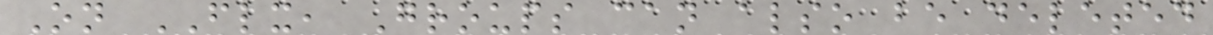On FLX, Groups can also be deleted
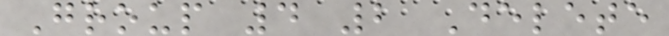Group 4 2 Delete
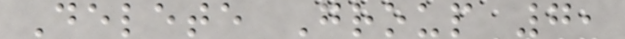Delete Group 7,
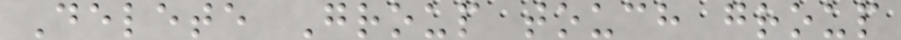Delete Group touch group
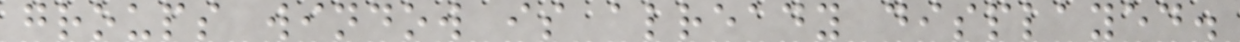groups window is already displayed.
